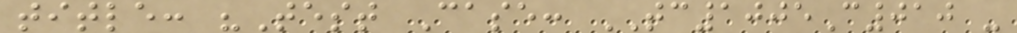title: "Test Case: TC1005C010 -
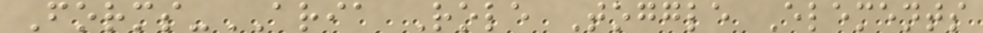Forms-ARIA Role Toggle Elements
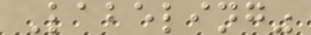Labeling"
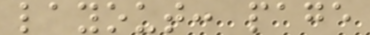layout: page
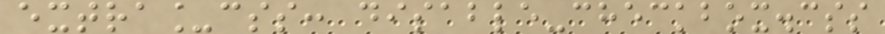extra_css: disable-checkbox.css
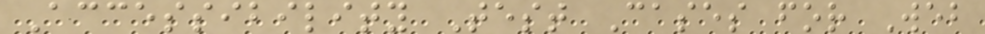Accessibility Test Cases for Web
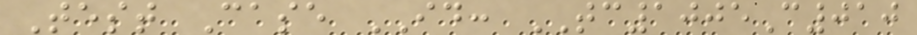Test Case ID: TC1005C010
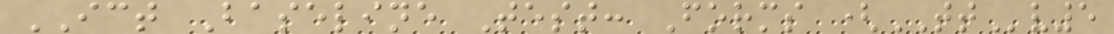ICT Baseline Test: Forms (TTv5
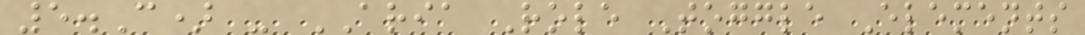5.C) - ARIA Role Toggle Elements
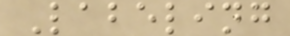Labeling
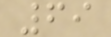69
